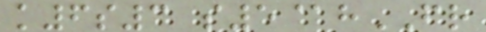k6s3 s5@hFR
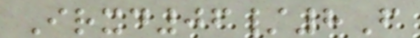Irxd06/8F
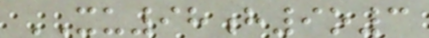XU98h9o3
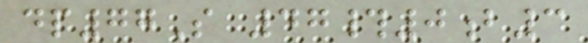dp77S 47#0b3
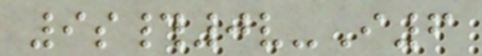9s#0v-I6
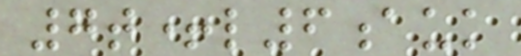7t+l6auk
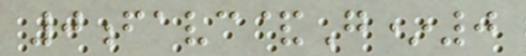0favc&G*0
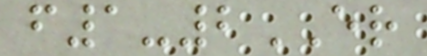f1-2ER
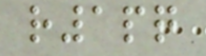r1pq
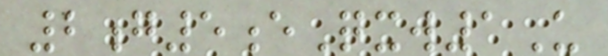2g5eQxw1U
